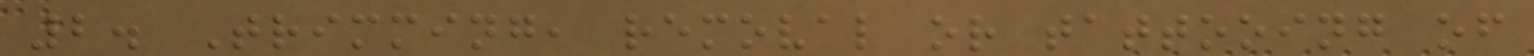2. Trimming, removal or tattooing of
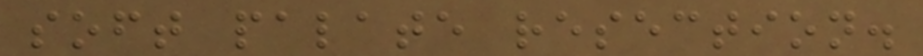soft palate resection.
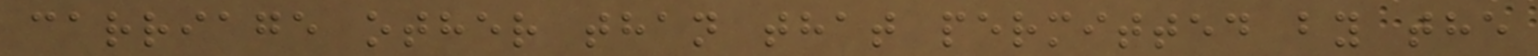carriage other than that permitted by the
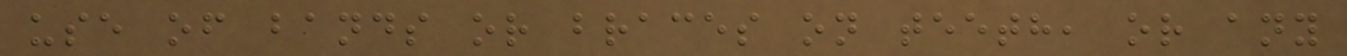use of bands or braces on teeth, or any
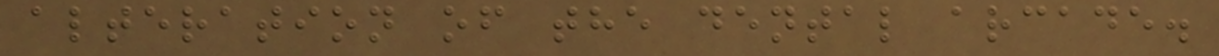alteration of the dental arcade.
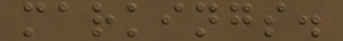markings.
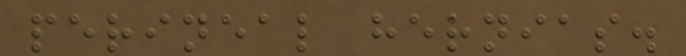perineal hernias.
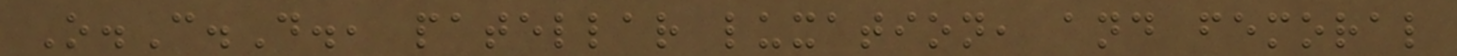O.C.D., patellar luxation, and femoral
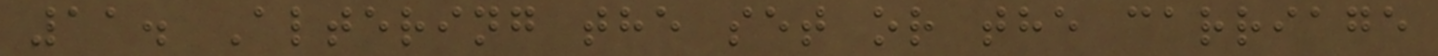11. Altering the set or the carriage
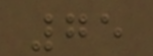75
